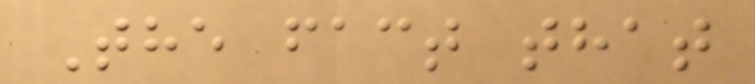The fact that
